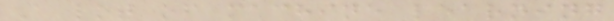A lot of machine learning
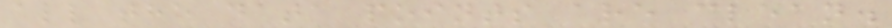all the data points are clean.
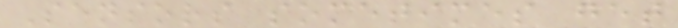Sensors sometimes get
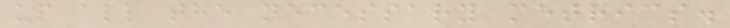up all the necessary metrics.
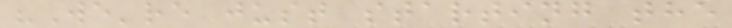"We're just starting the
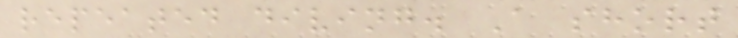repeated diving. A short
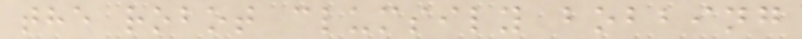the robot clumsily bobbing
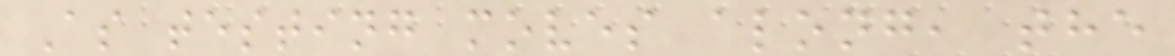As testing moves along, the
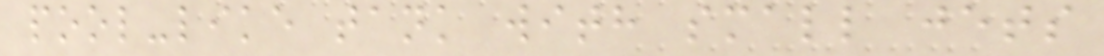pool-like tank with small jets
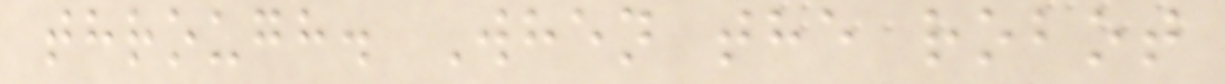through. When the robot
